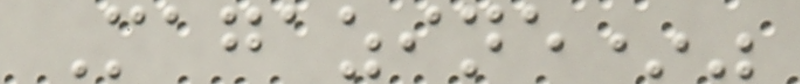Magazine*"
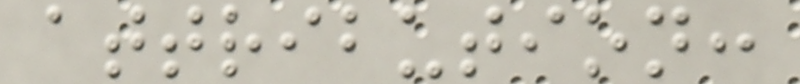attribution:
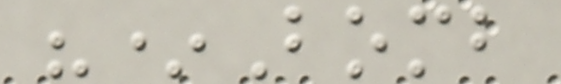"*Bomb
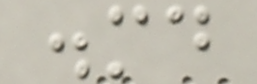.md
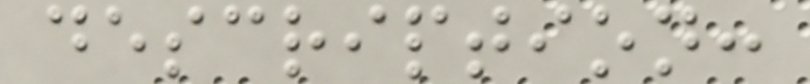description:
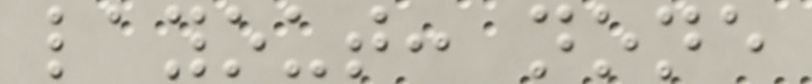layout: none
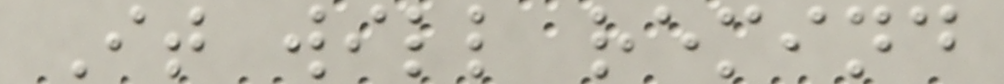It will remind
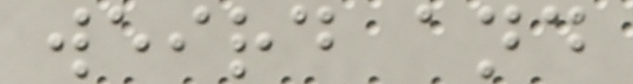weird and
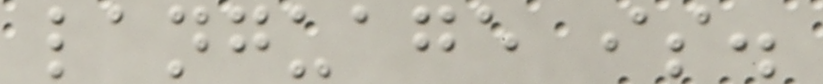language is.
